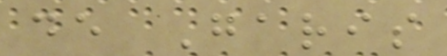de Garis
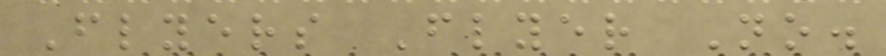Flyers Flyer No.
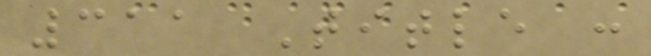311 Title :
